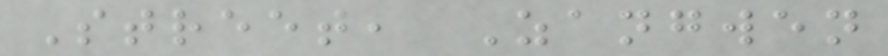Street, Zangwen
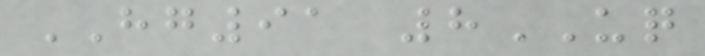HG91 8UQ
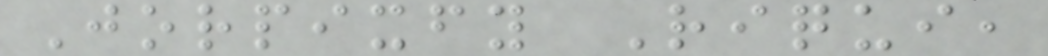Jorpixfy Riqui,
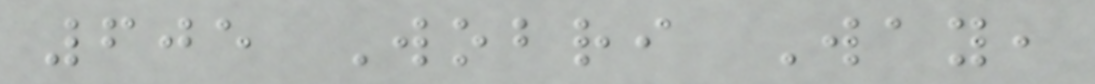605 Wobri Way,
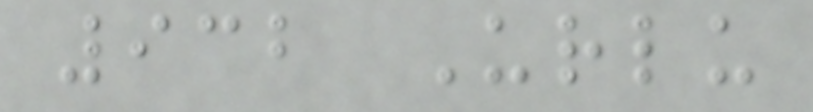932 Urlu
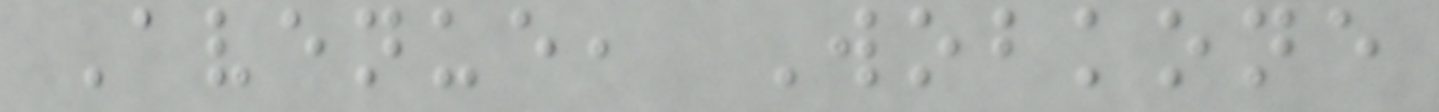Avenue, Wobkone
